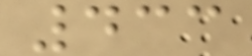433
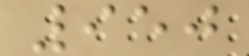950
